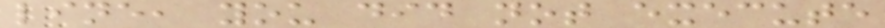line, you did not execute
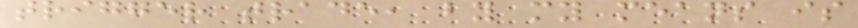trigger trade, by my means is
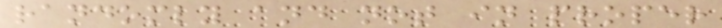randomly and not in proper
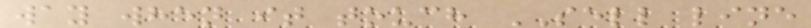way when it touch SELL line
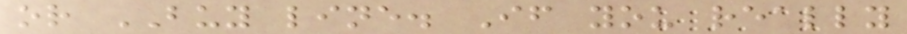or BUY line. If you really
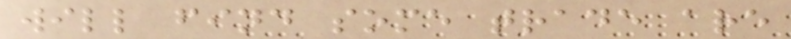will find some trade are
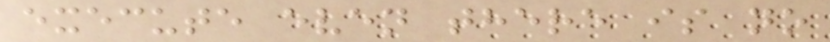execute even there is no
